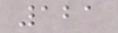121
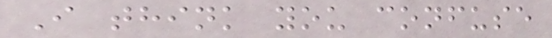I think you confuse
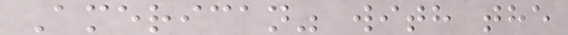American" with the
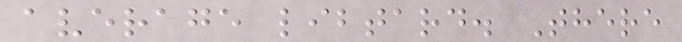average libtard. There
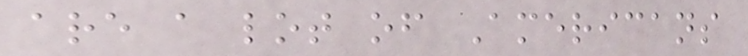are a lot of Americans
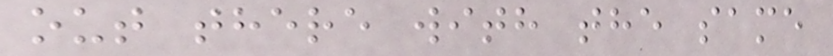out there with the same
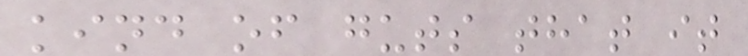kind of guts that it
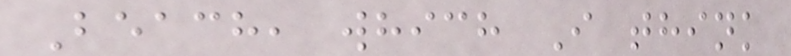Beach, which I think
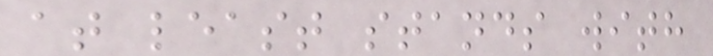at least stands with
